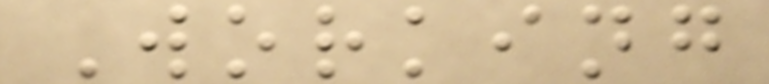Working
